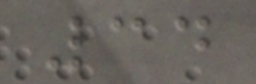34
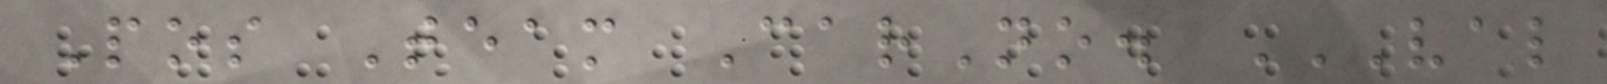Pos Team CarNo. VAL
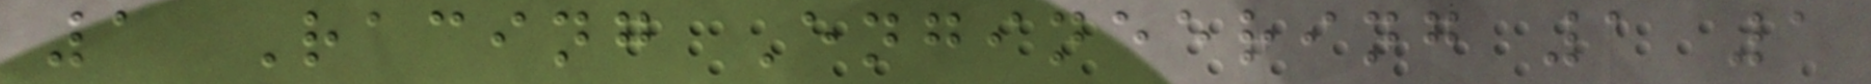1 Racing Engineering 1 1
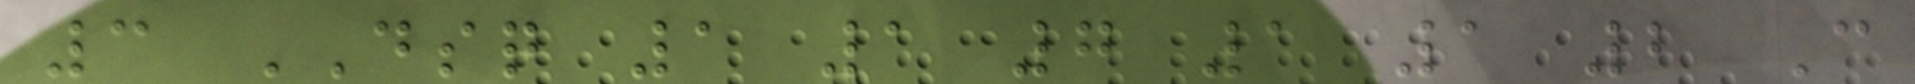3 DSQ 1 1 7 1 1 2 C
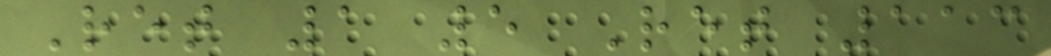Ret 1 5 Ret 113
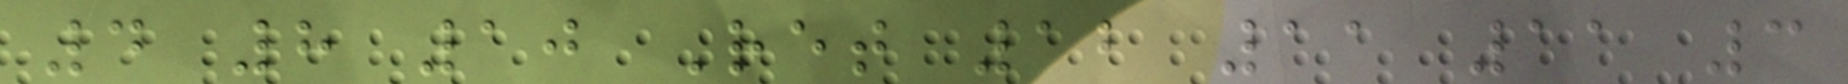4 8 10 Ret 12 11 11 3
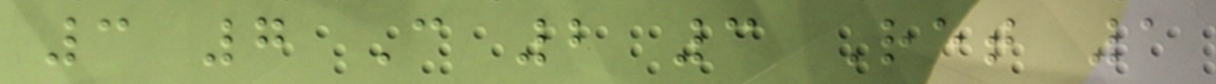3 7 C 2 3 Ret 1
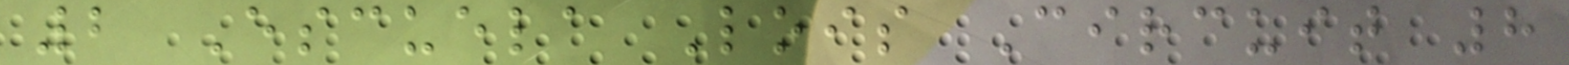2 Escuela Lois Circuit 8
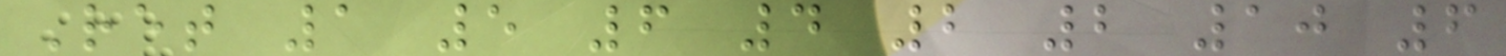Ret 1 5 6 4 2 2 10 6
